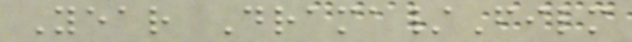Year Drama/Film
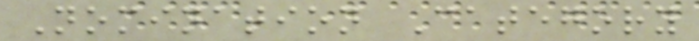Nomination Category
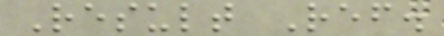Result Ref.
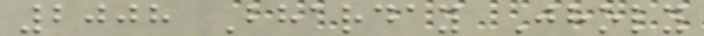2008 Bharday Jholy
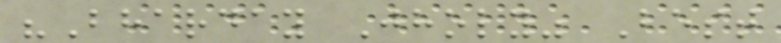"Bharday Jholy" Best
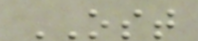OST
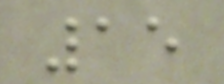15
